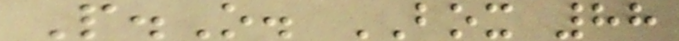P.O. BOX 88
